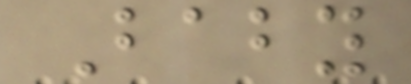Baby
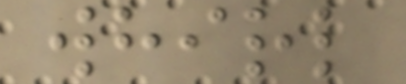whirl
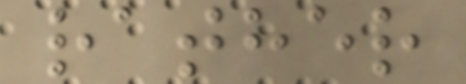rather
